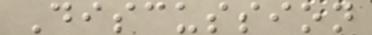Discussion
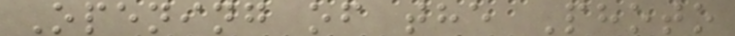Opening of the Photo
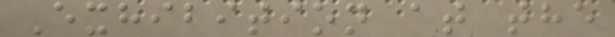Exhibition at the
